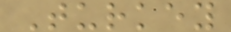Turkey
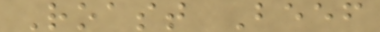Roast Beef
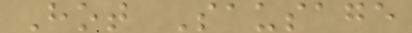Hot Sausage
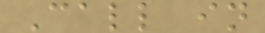Call in
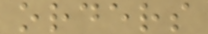orders
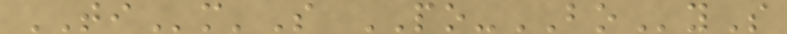TIm'S PO-BOyS
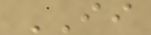II
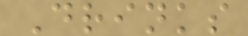Drinks
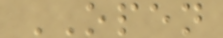OPEN
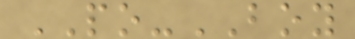PO-BOY
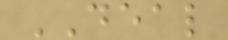DEAL
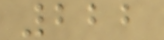222
